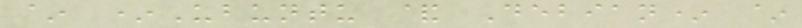~ *Ubuntu & Debian* ~
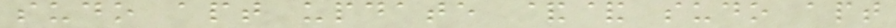sudo apt update && sudo apt
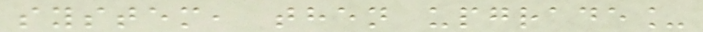system, then upgrade_
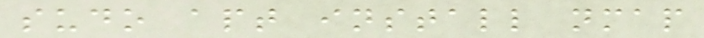sudo apt install nmap
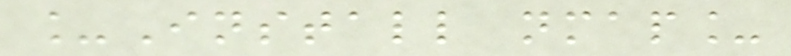_Install nmap_
